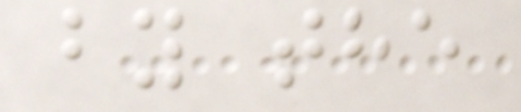by the
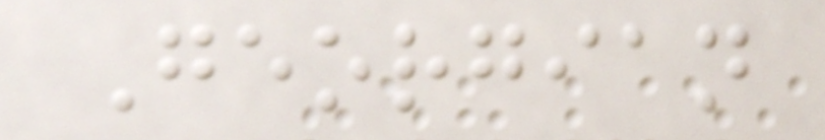Georgian
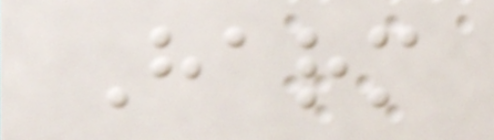Harm
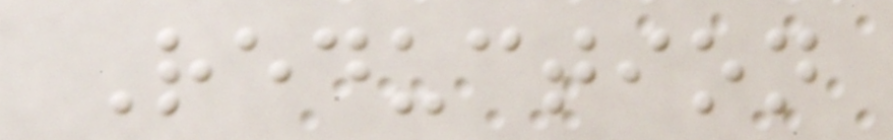Reduction
